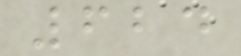624
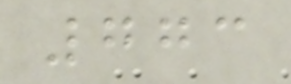773
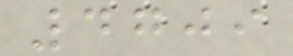4709
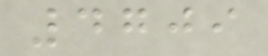4709
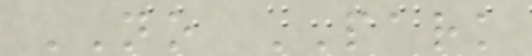NO PARK
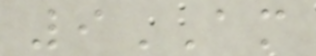9AM
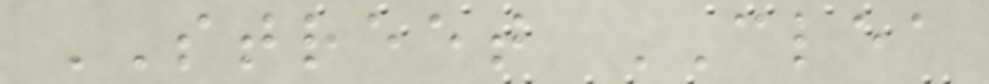STREET CLEA
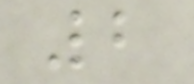2
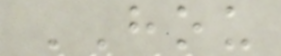HOU
